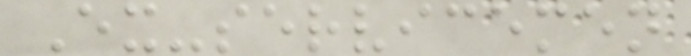Ex-servicemen
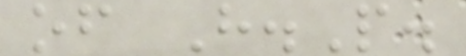of H.P.
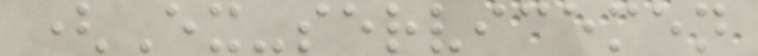(Ex-servicemen
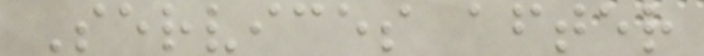Services after
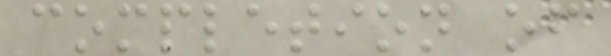completion of
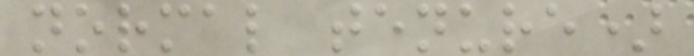normal tenure)
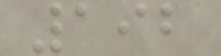192
